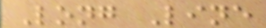Long Line
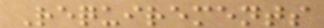Requirements
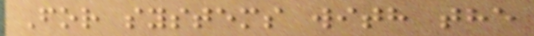For systems with the
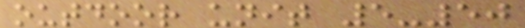outdoor unit 5-50
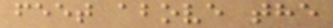feet above the
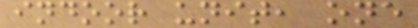indoor unit, one
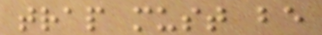trap must be
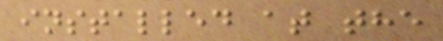installed at the
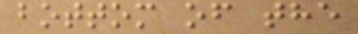bottom of the
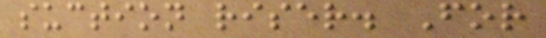suction riser. For
